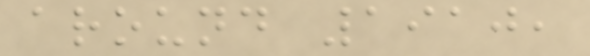around 1910,
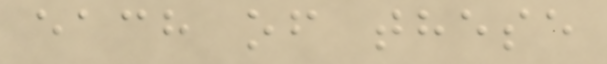each of these
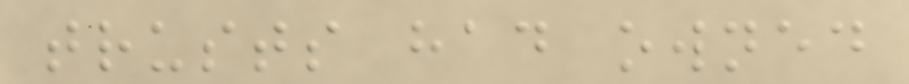trusts had owned
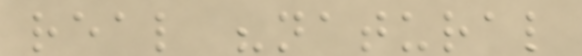real "natural
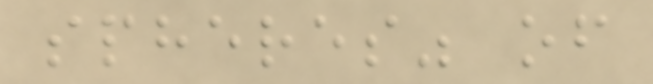spheres" of
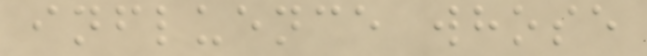influence whose
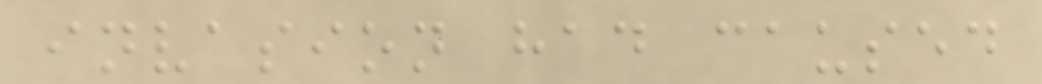invasion had caused
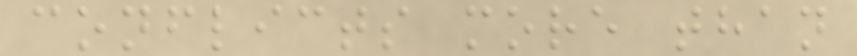conflicts more than
